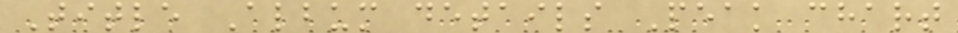Title Album details Peak chart
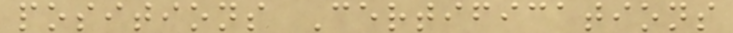positions Certifications
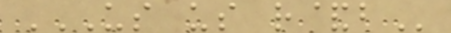US US R&B
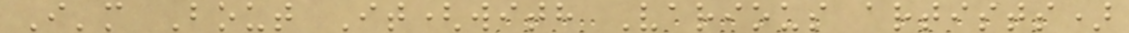I'm Bout It(with Various artists)
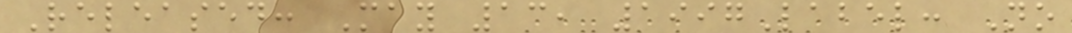Released: May 13, 1997Label: No
